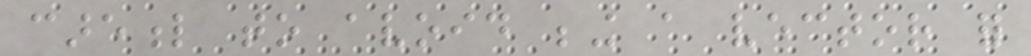careful to avoid being a vector for
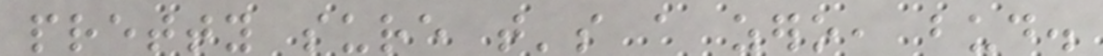pretty sure that's a zero, bud.
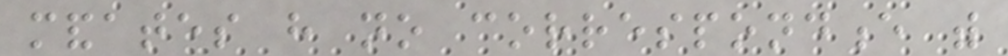mandates have no correspondence with
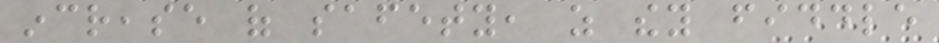increase of safety, as they fiddle
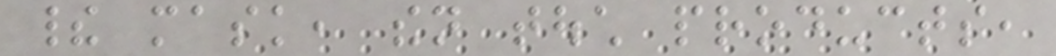their mask, then touch products,
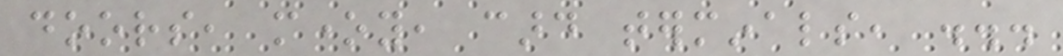doors, money, card terminals, ...
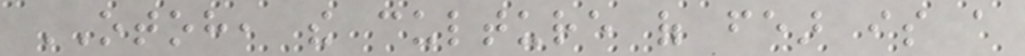OTOH, the culture of fear is a
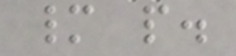many people.
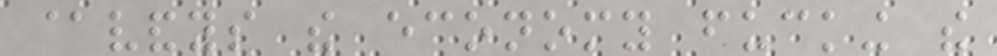@vandys the economy fucking the
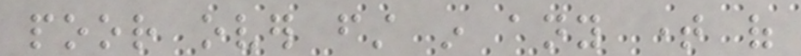poor over first in any time of
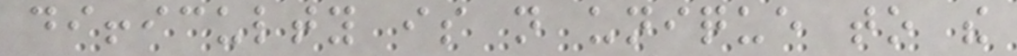difficulty is not unique to the
